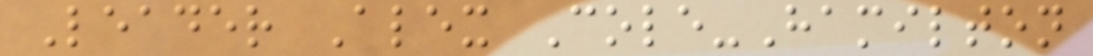Leader Alex Cole-Hamilton
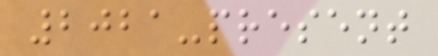2021-present
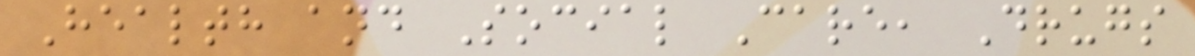Health and Social Care, Drugs
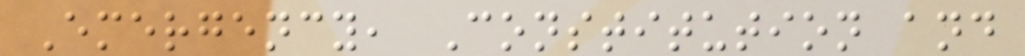Emergency, Constitution and
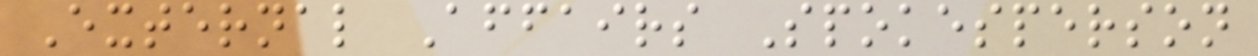External Affairs Spokesperson
